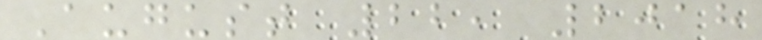August 22, 2018
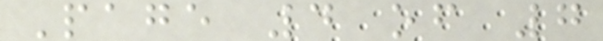Page 4 of 7
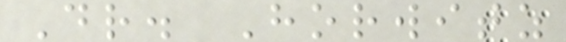Dr. Horwitz
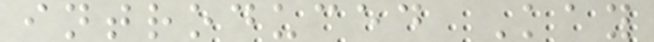introduced Kay
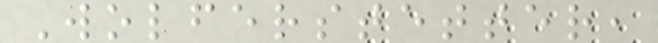Wolferstetter,
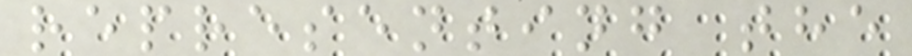representing the
